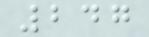247
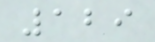129
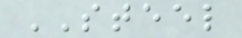STEEL
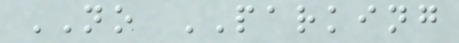NO PARKING
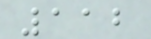112
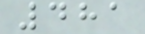481
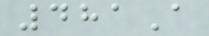481A
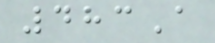483A
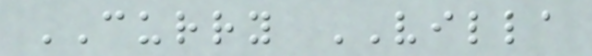CURRY VILLA
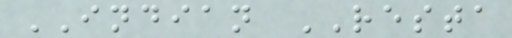INDIAN RESTA
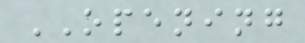OPENING
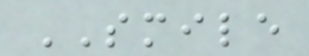SMILE
